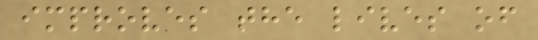improves the lives of
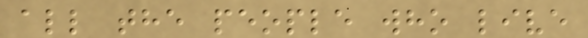all the people who live
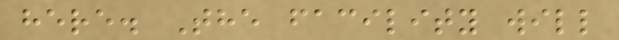here. The facility will
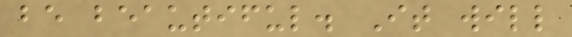be beautiful. It will
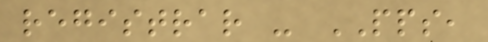registrar - PPS,
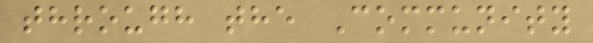through the Community
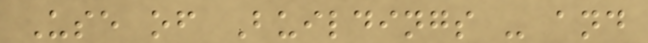Use of Buildings - and
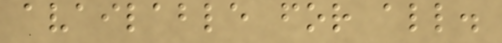available for all.
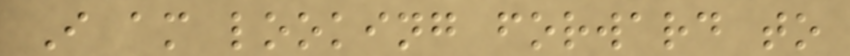I am looking forward to
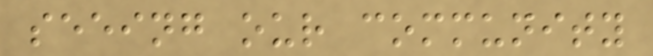seeing our community
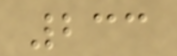233
